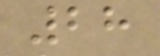28
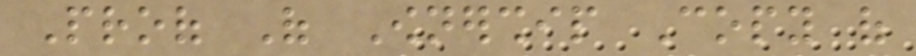Proof Of Ownership Copy of
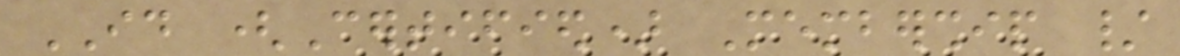ID (Certified) Membership /
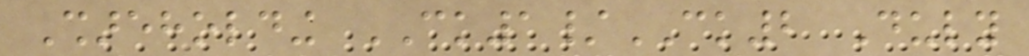Shareholding CK1/CK2 Duly
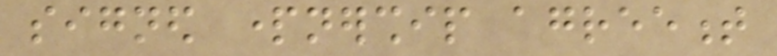signed partnership agreement
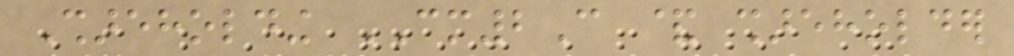Shareholding CM2C & shareholder
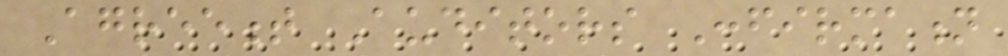Agreement Auditors Confirmation
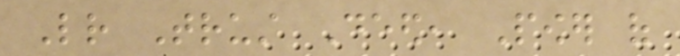Letter Trust Deed, Power of
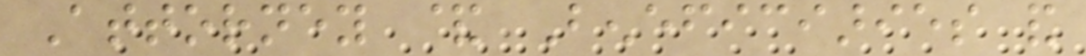Attorney & Beneficiaries and
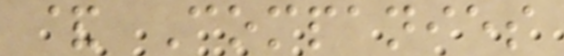& Companies
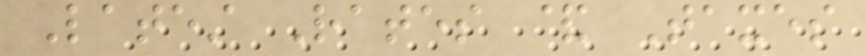Latest Rates & Taxes
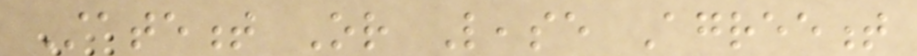Statement Or Lease Agreement
